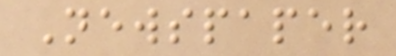Newspaper
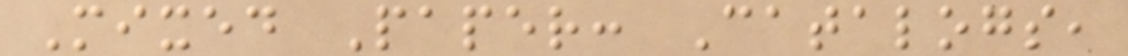Mixed Paper: Catalogs,
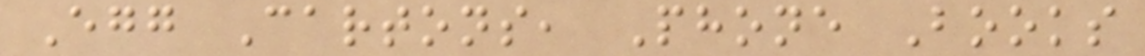Egg Cartons, Phone Books
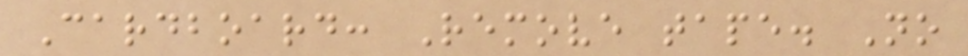Cardboard: Remove tape. No
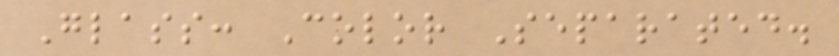Glass: Color Separated.
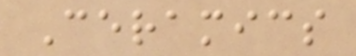Ceramics
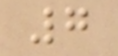7
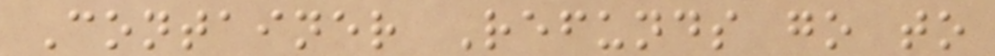Container Refunds go to
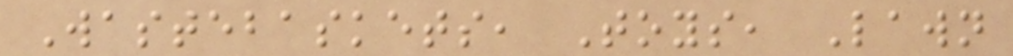Wastebaskets, Toys, Lawn
